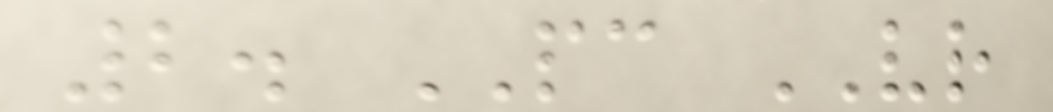2. PC VR
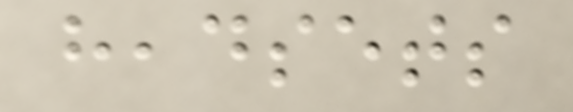headsets
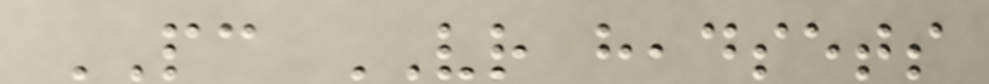PC VR headsets
